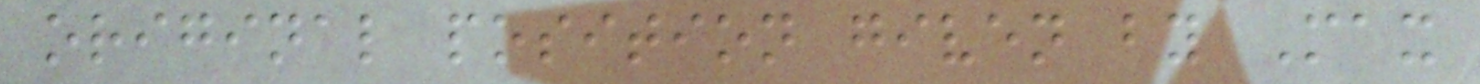original position given by Max
